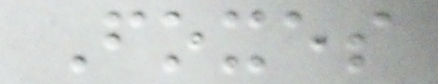Foxes
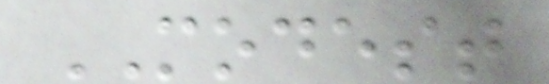MODEST
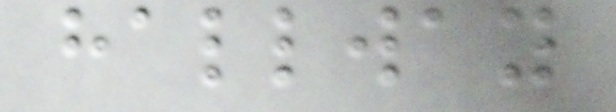hallway
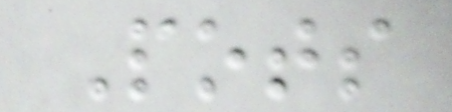Pots
